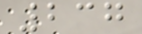237
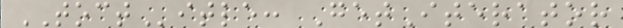TOCTitle: GetIterator
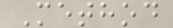Method
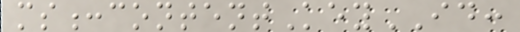ms:contentKeyID:
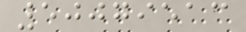50079513
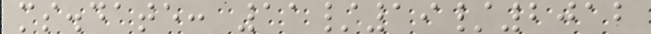ms.date: 11/19/2012
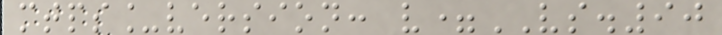mtps_version: v=VS.90
